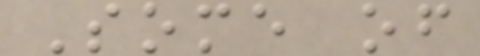Some of
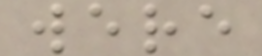were
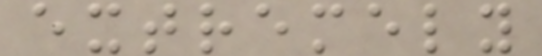extremely
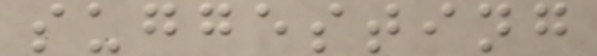suggesting
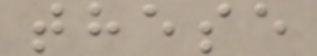these
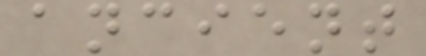ancient
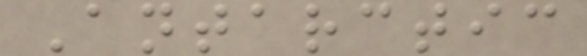Antarctic
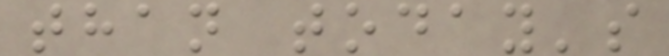than today's
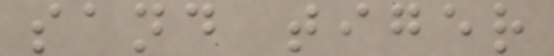sand tiger
